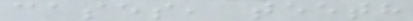cases, teeth
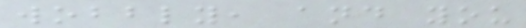wobbly, and you
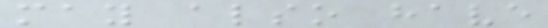may also have
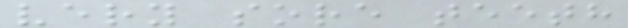very sore teeth
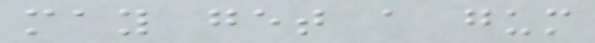may get a gum
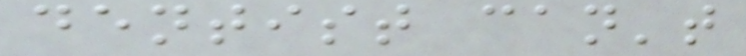dentist can't
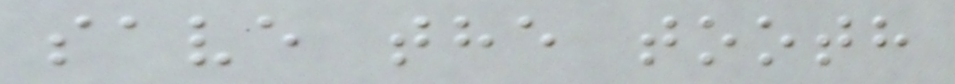save the tooth
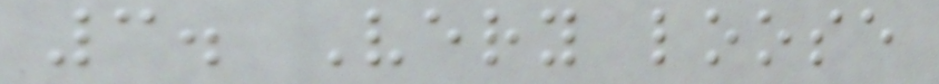3. Very loose
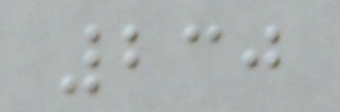230
